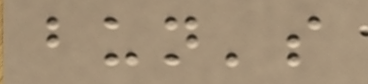bun's
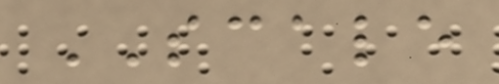SCALE
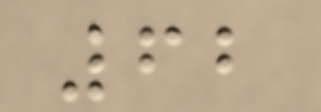62
